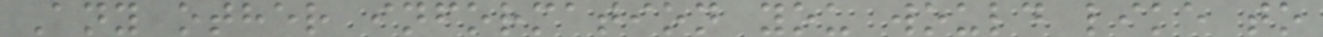Any other information you would like to
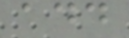add
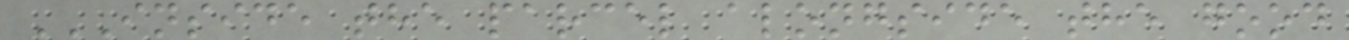INSIDE THE PARCEL ALONGSIDE THE GOOD
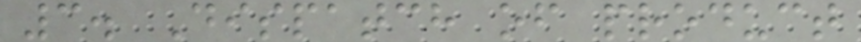3. Dispatch of product
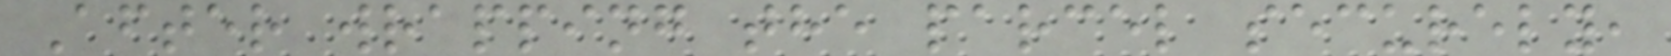After wrapping the parcel securely,
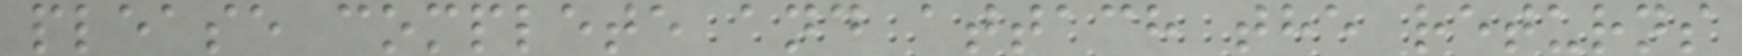please complete and attach the returns
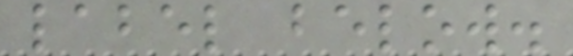label below.
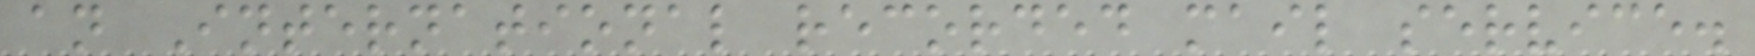an International recorded mail service.
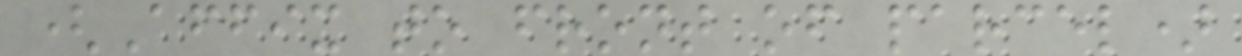(Affix to front of parcel)
